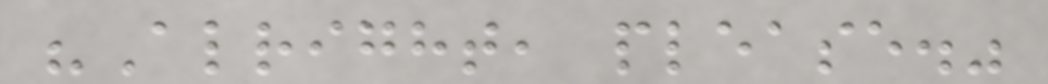"Alright, please."
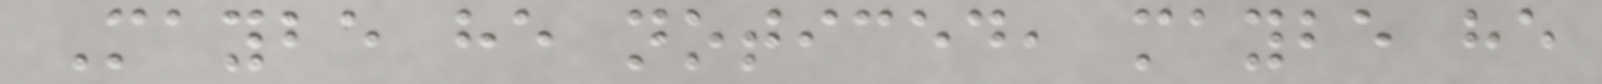Maybe he noticed, maybe he
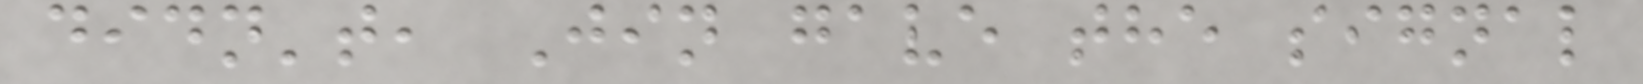didn't, Jin gave the signal
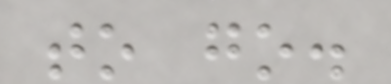to go.
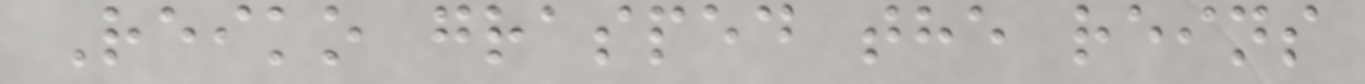Reiko grasped the reins
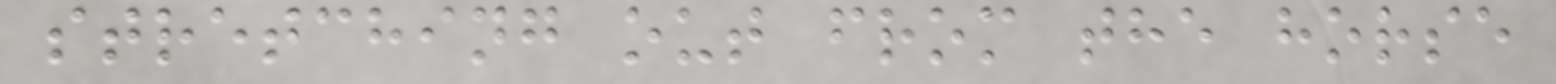stretching out from the horse
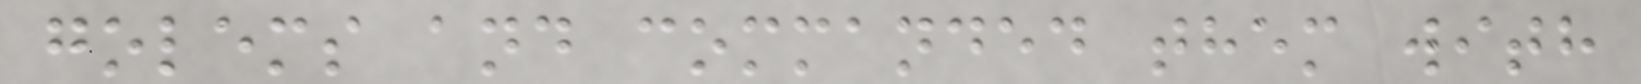golems and commanded them with
